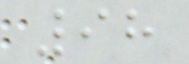98
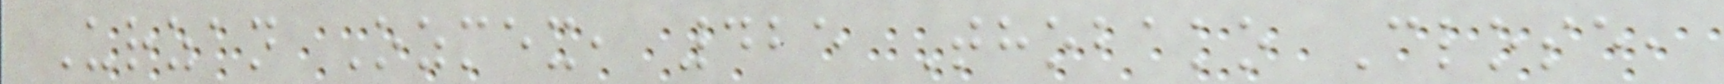Urzan Ozmex, 425 Thobako Close,
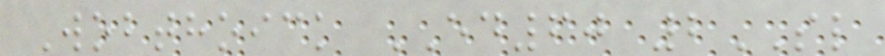Wobthoick ED60 2SL
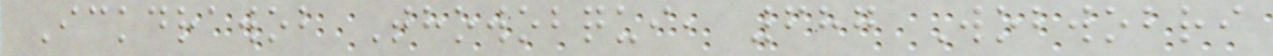Ickdrawob Thowobqui, 687 Wobwobri
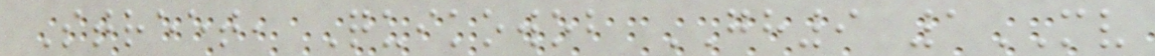Street, Quikowob GH9 1MV
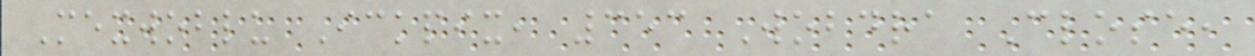Mexwoblu Ickpix, 353 Wobdra Close,
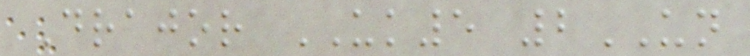Drajor UK5 2UN
